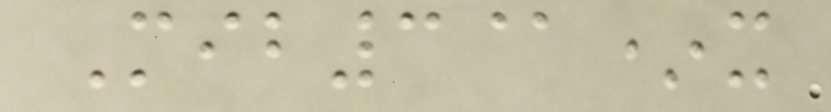Mib3@*x
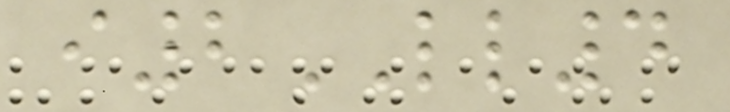i2LL4
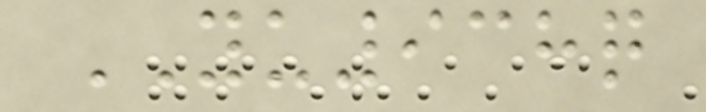YU938q
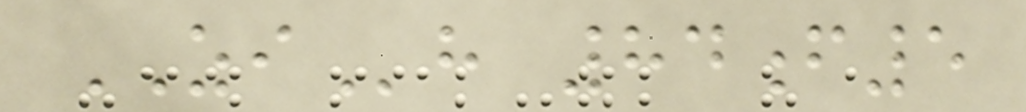ZIh 84f5
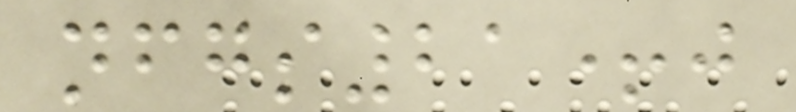nfgs21+j
